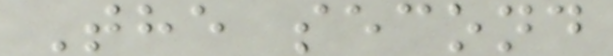The second
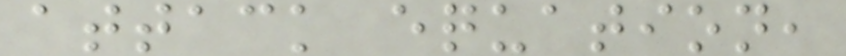attack equation,
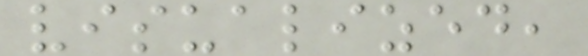visualized,
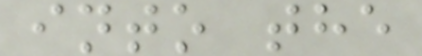into the
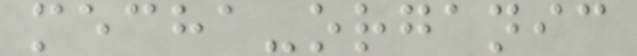mecha-organic
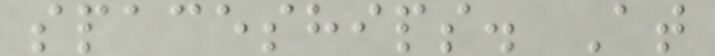spaceships. At
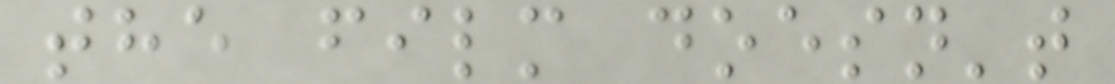the film doesn't
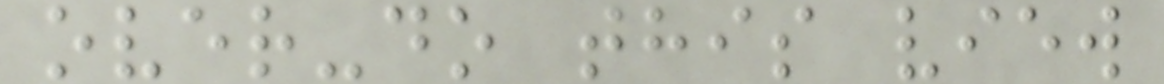over-do this view
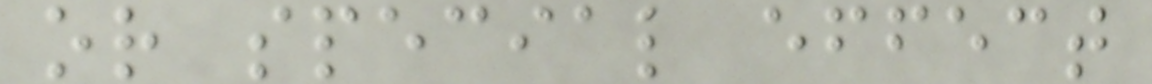or special effect
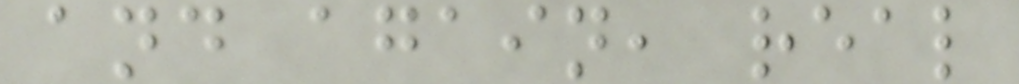and again, real
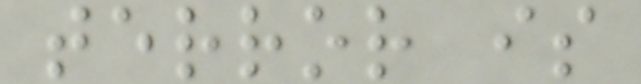terror is
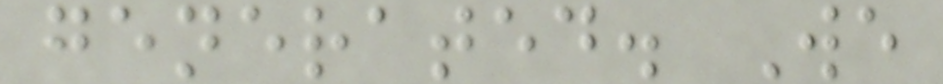generated. We
